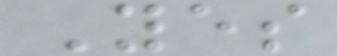Yes
